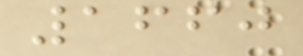1660
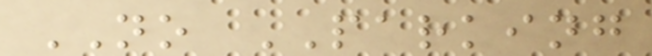NO PARKING
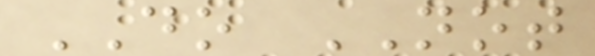DO NOT
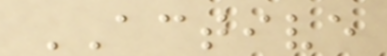ACTIVE
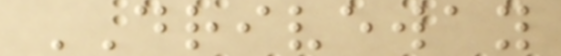DRIVEWAY
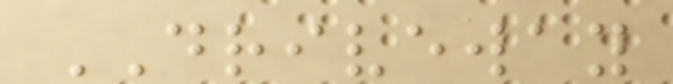DRIVEWAY
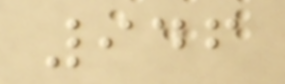946
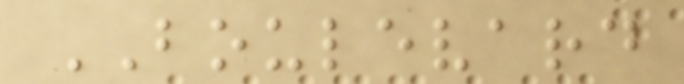BOULEVARD
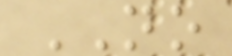NO
